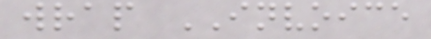wrap INVOICE
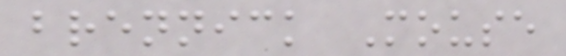brennick Mouse
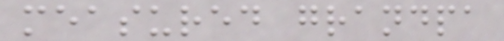measured grandpa
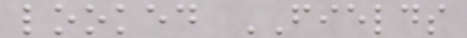looked FIELDS
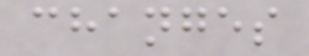changes
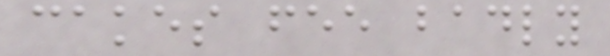cakes fee badly
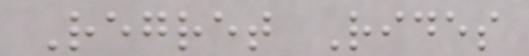Regret Rides
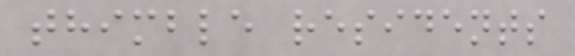thimble residents
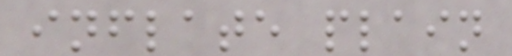inflate plain
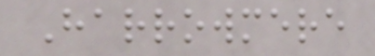Harrowmere
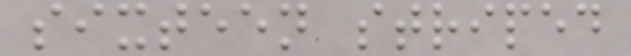sixteen striped
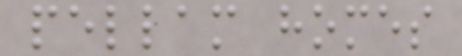pellam homes
